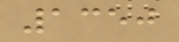1350
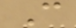C
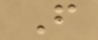F
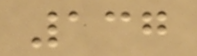137
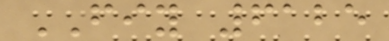FIY 6125
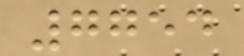7754
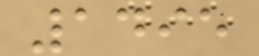1495
